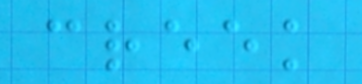creek
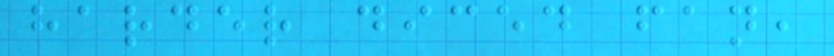harder diced fan,
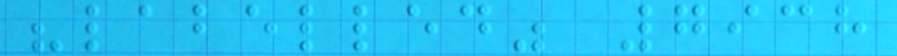"labelled" 7938
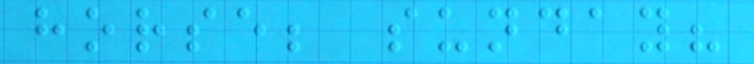horse; sunday?
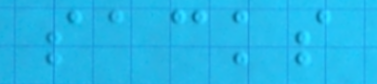sacks
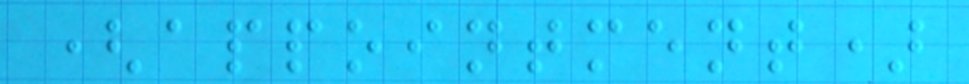(appointment)
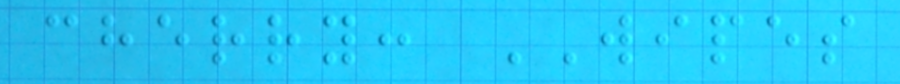cherry: WIPES
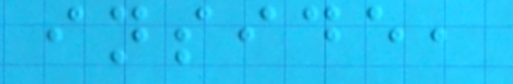inside,
